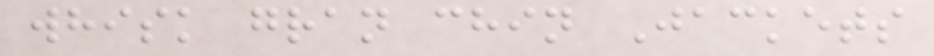whisk gran chin Jackets
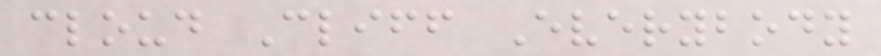cloud Cliff Everybody
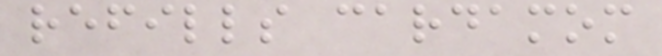refills cardamom
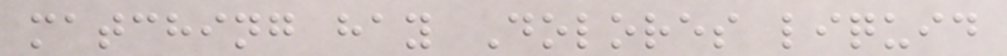matching hay Dolores liquid
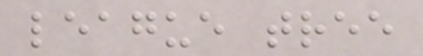league tree
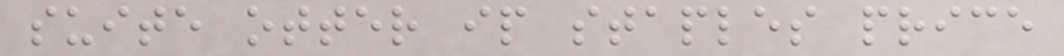suite otter ip staples price
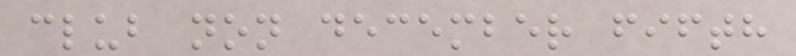club non december fifth
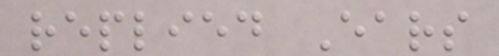replied Ears
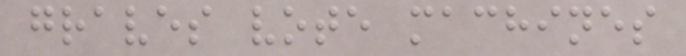graves vote machines
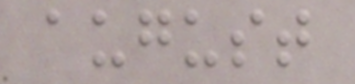august
